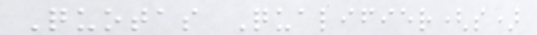Quotas Qualifier(s)
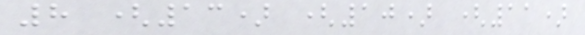8 (13) (10) (11)
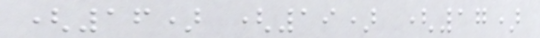(16) (19) (17)
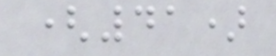(41)
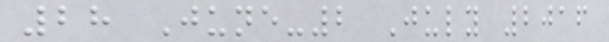28 June-2 July 2016
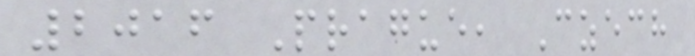2016 Prague, Czech
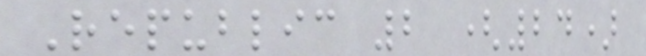Republic 2 (24)
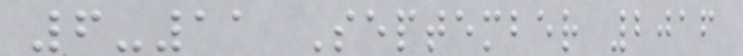6-11 September 2016
